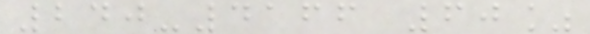240-4166 60%
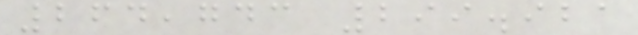264,743 299.921
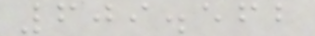609.562
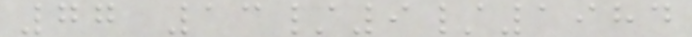77 13/9/1984
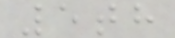5th
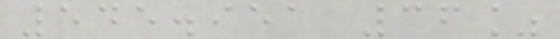545.951 36%
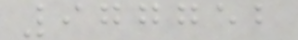977752
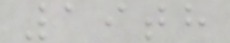19th
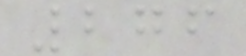276
